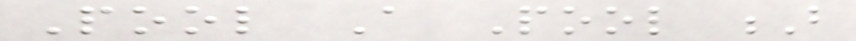Pool A Pool B
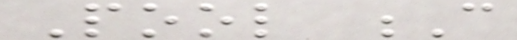Pool C
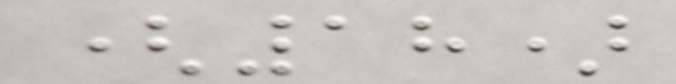(18)
